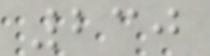230
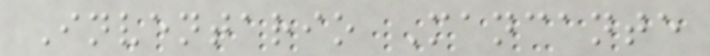Inventario Mancante
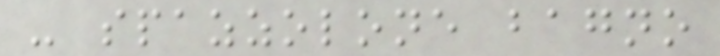- spazzolone bagno
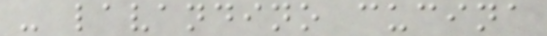- lavandino cucina
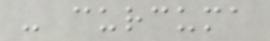- curcuma
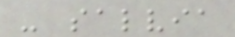- salvia
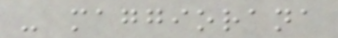- maggiorana
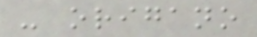- origano
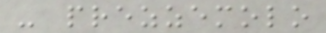- prezzemolo
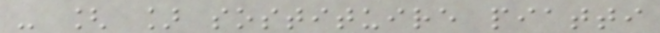- [ ] sostituire piatti
